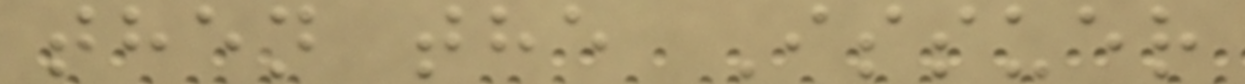then the Issuer
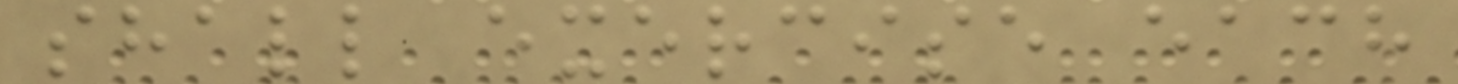shall exercise each
